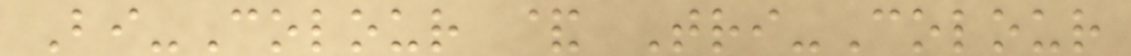Bi-Colour & Tri-Colour
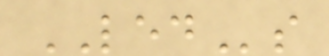LEDs
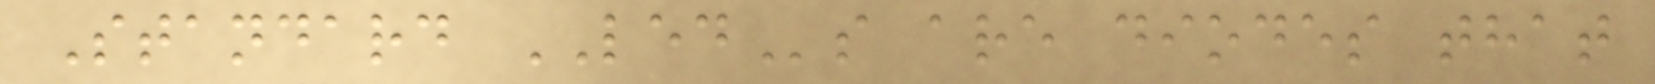Standard LEDs are diodes that
